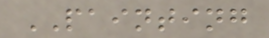PAINTING
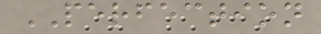PERFECTION
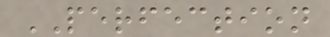PERFECTION
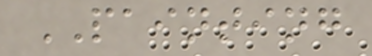PAINTING
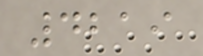4219
